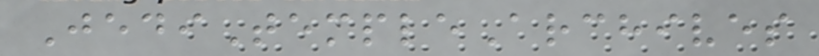JediTempleArchives
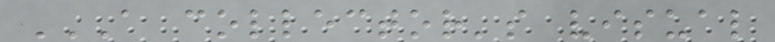A COLLECTOR'S VISUAL
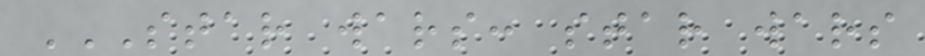STAR WARS: STAR WARS
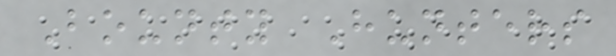Bounty Hunters
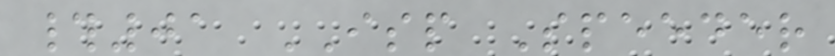#01 ISP Speeder
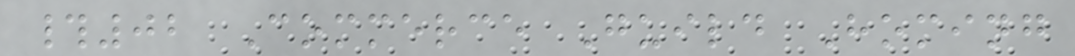#02 Commerce Guild Homing
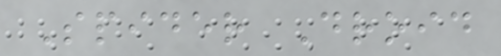Spider Droid
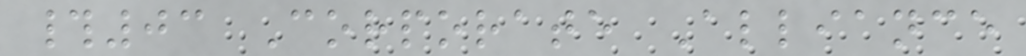#03 Corporate Alliance
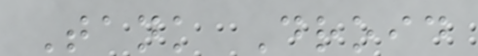Tank Droid
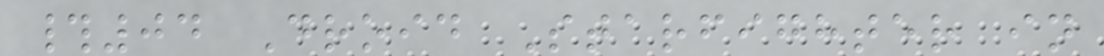#04 Droid Starfighter in
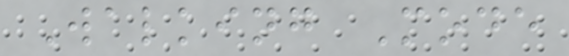Walking Mode
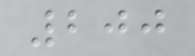200
